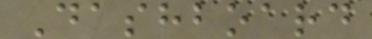Dashboard
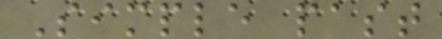Simple past
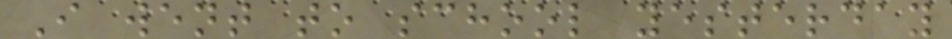I went to school yesterday
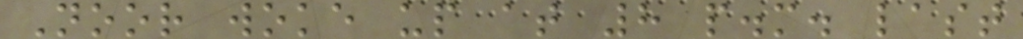Noor woke up at 8 p.m. last
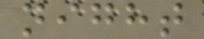night
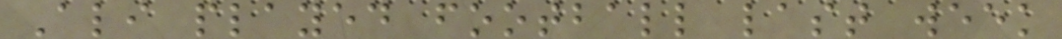Ali played football last week
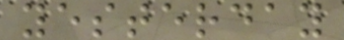yesterday
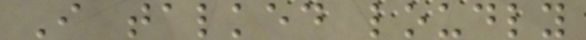I talked loudly
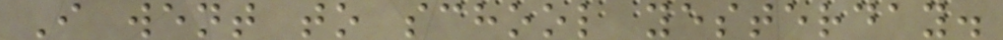I went to school yesterday.
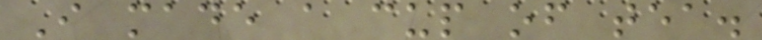I made a cup of tea.
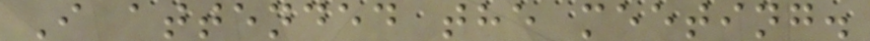I attended the meeting.
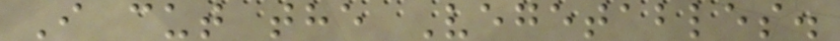I cut the Vegetables.
